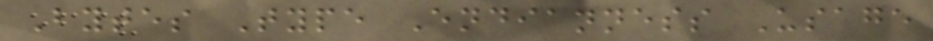Bytes Type Endianness Usage
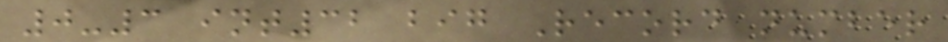0-3 int32 big Record number
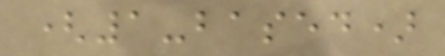(1-based)
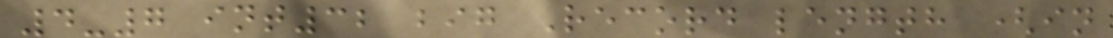4-7 int32 big Record length (in
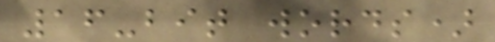16-bit words)
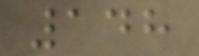148
